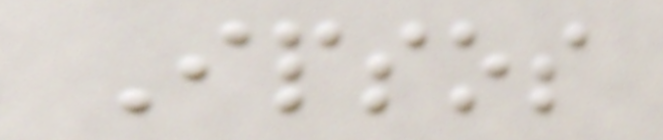Ipsos
